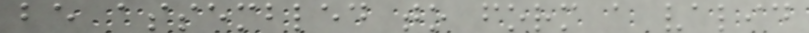be assembled to form a valid
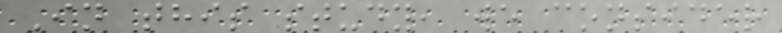In this study, we consider
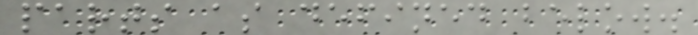parts as defined below.
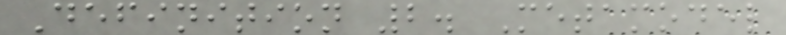Definition 2. Metamodel
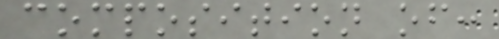composition of:
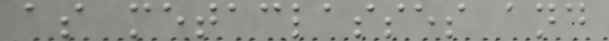as metaclasses and
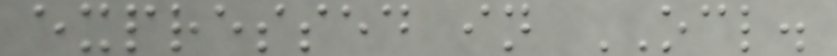expressed in OCL.
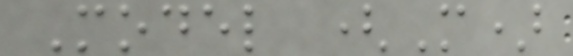Model (M)
